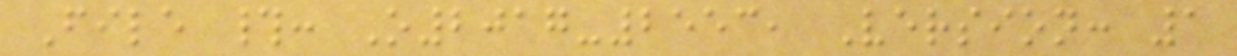File #: O2017-2553, Version: 1
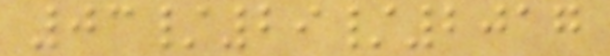03/29/2017
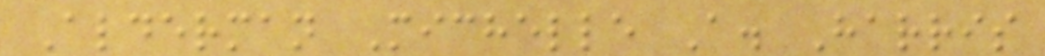Alderman Michelle A. Harris
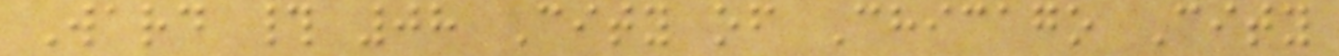Ward # 08 City of Chicago City
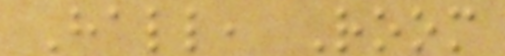Hall, Room
